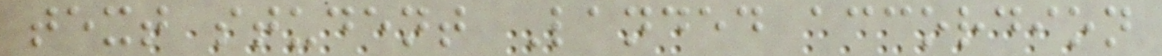text student Landed accordion
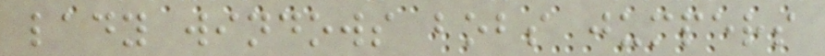lady windows bobs jumpers
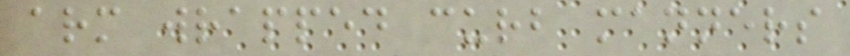arm wrapped curb manners
